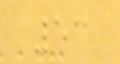53
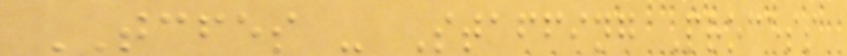TCFES - Staffing Process
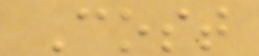Cost
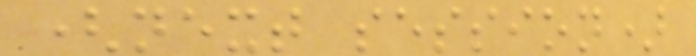(next session)
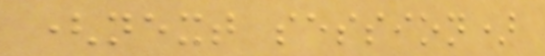(next session)
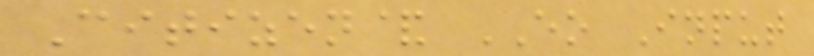Citizen& EO Input
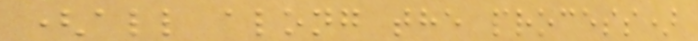(all along the process)
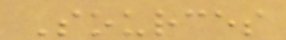Sources
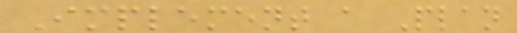Implement a Plan
